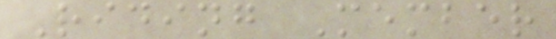Riding Member
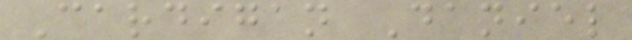Cardigan Daniel
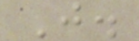J.
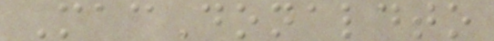MacDonaldto
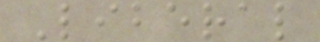Liberal
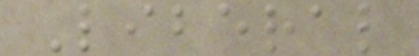Liberal
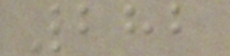282
